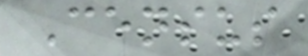Census
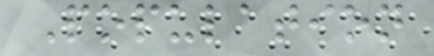Population
